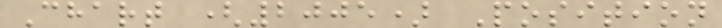Chart (2005) Position
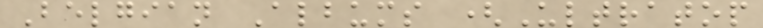Belgian Albums (Ultratop
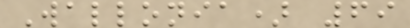Wallonia) 69
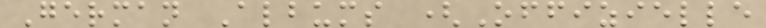German Albums (Offizielle
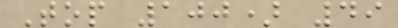Top 100) 49
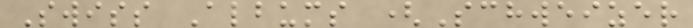Swiss Albums (Schweizer
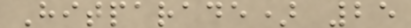Hitparade) 25
